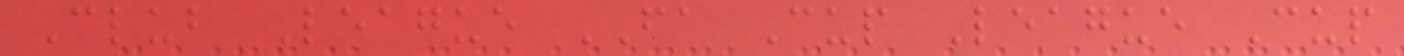Club League FA Cup League Cup
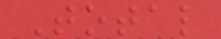Total
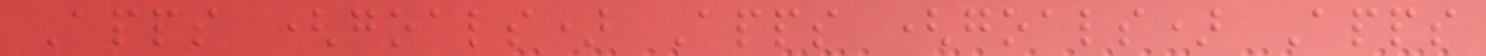Apps (goals) Apps (goals) Apps
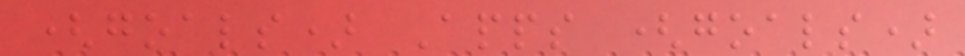(goals) Apps (goals)
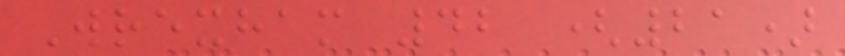Wrexham 42 (21)
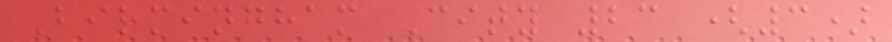Birmingham City 23 (3)
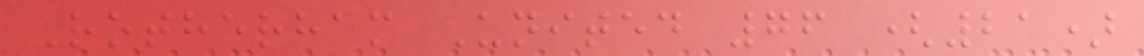Rotherham United 76 (21)
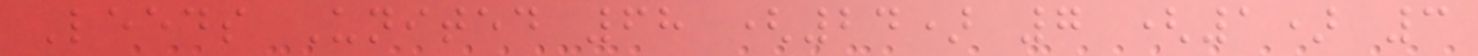Leeds United 68 (24) 7 (1) 3
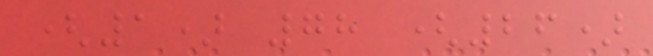(1) 78 (26)
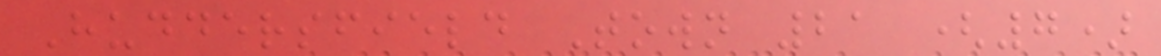Huddersfield Town 21 (7)
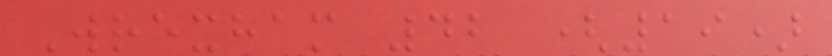Wrexham 42 (19)
